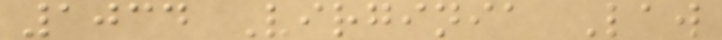1034 Virginia Law
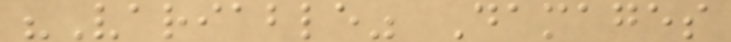"Variable" Damages
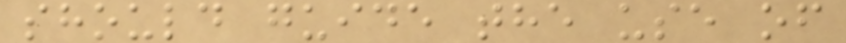should guide the use of
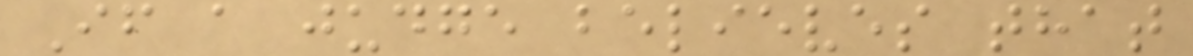If a judge believes that
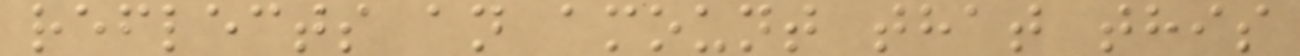reflects an amount that this
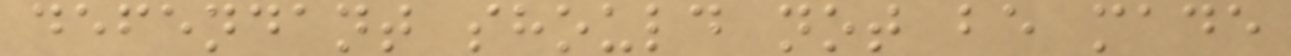defendant should not be made
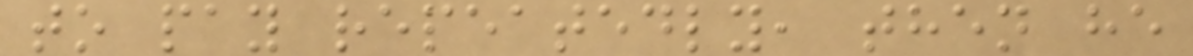to pay repeatedly, then he
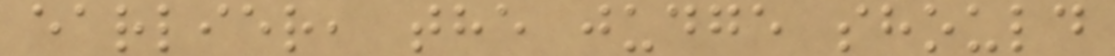earlier, the judge should
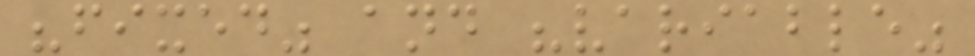"fixed" and "variable"
